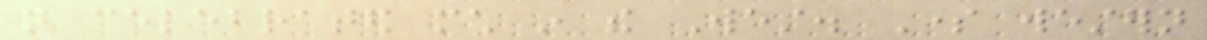not celebrated much in the West. Some western
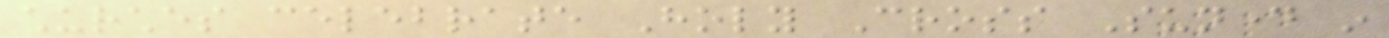churches celebrate Holy Cross Sunday in
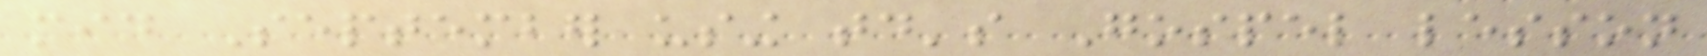mid September using today's Gospel lesson
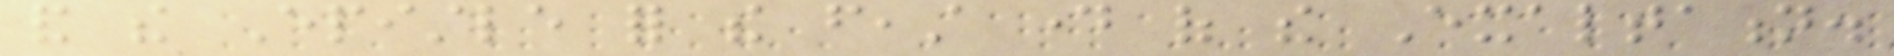and the Epistle for the feast day of the Exaltation.
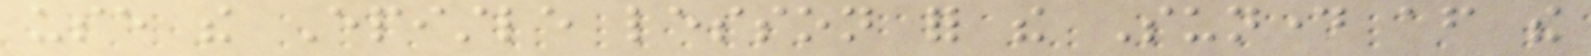use the Epistle lesson for the Sunday after the
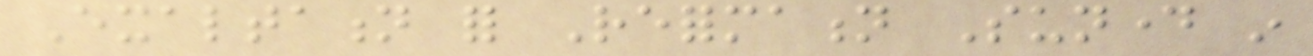Exaltation for Reformation Sunday in
